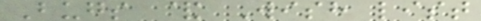Bugs & Wish list
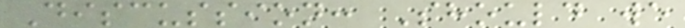Discussion: Should we
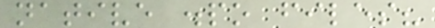native .po files?
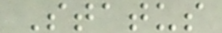Status
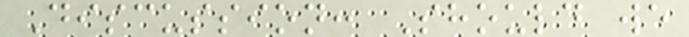Discussion: Should we
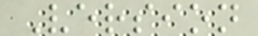Version
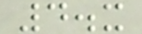4.x
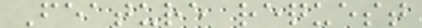Feature request
